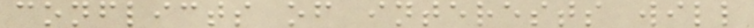conflicts of interests will
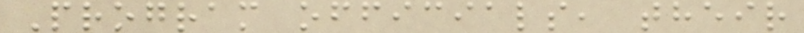Program officials, their
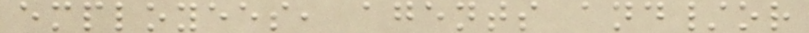employees, agents and/or
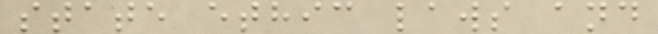state ethic laws and
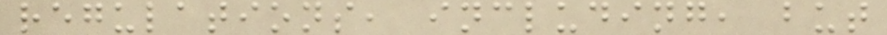regulations, including, but
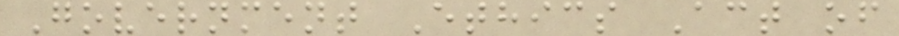Government Ethics Act of
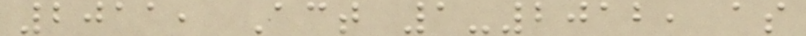2011, Act 1-2012, as
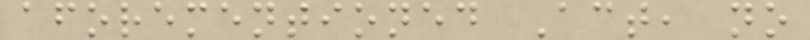aforementioned Act, no
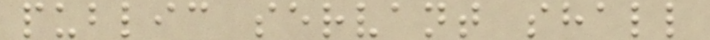public servant shall
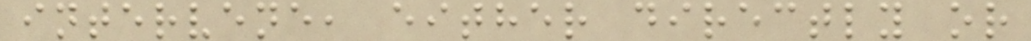intervene, either directly or
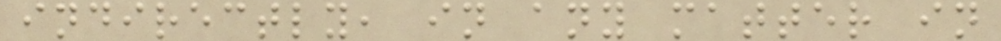indirectly, in any matter in
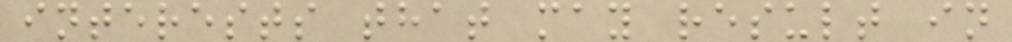interests that may result in
